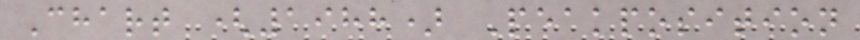Chart (1988) Peakposition
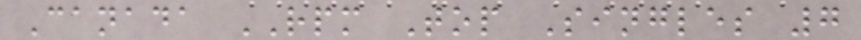Canada RPM Top Singles 7
